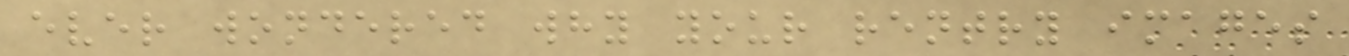ever wondered why your rentry images
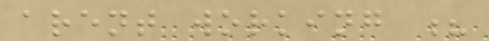arent working ?
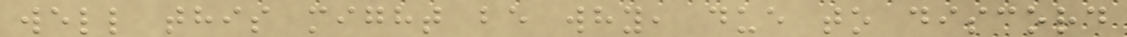well this might be why, due to discord
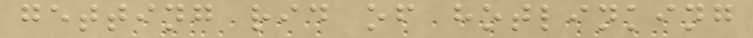getting rid of hotlinking
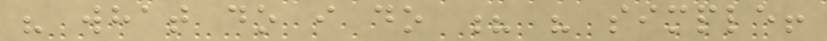" what do i do ? " simple!
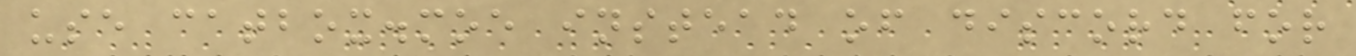use catbox.moe instead of discord for
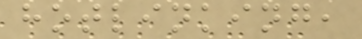hotlinking,
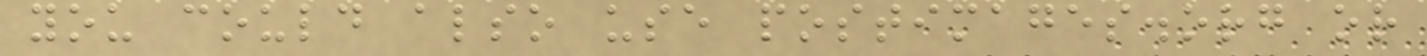you could also use postimages.org or
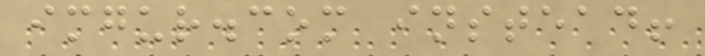imgur.com instead!
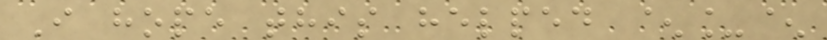I hope this helped ^_^
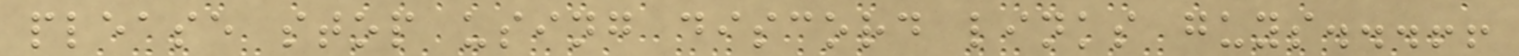please stop using discord links guys...!!
